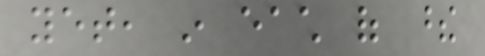yet, in each of these
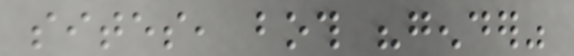sites, both "gender"
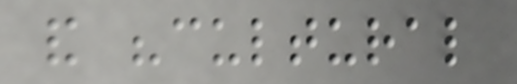and "cultural
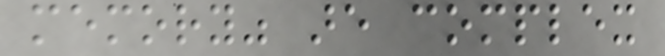memory" are complex
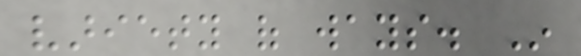variety of ways. In
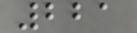221
